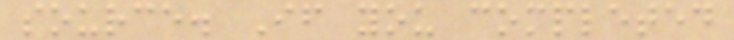source. If you completed
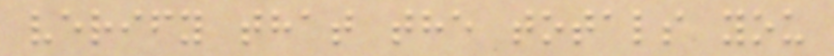verify that the totals you
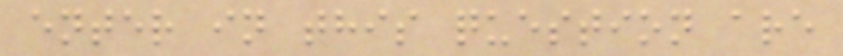enter in this question are
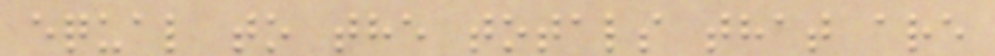equal to the totals that are
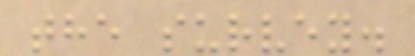the survey.
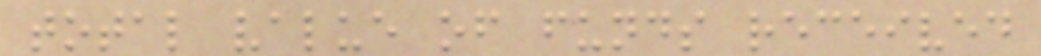total value of funds received
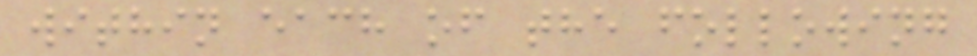within each of the following
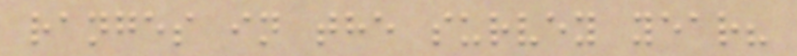ranges in the survey year?
